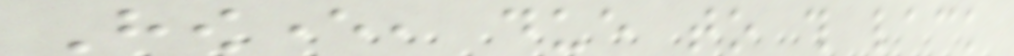However, due to this lack
